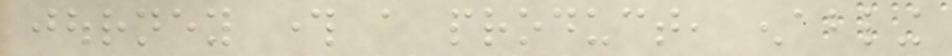journey through a product, enabling
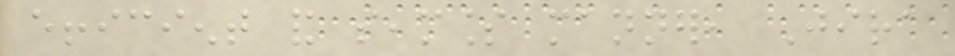efficient and seamless manner, Jira
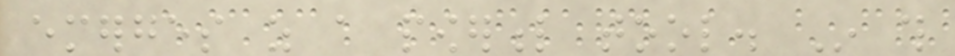emerges as a powerful tool. In this
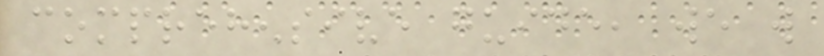comprehensive guide, we will
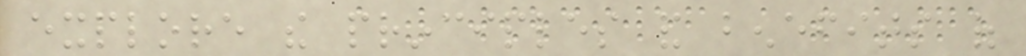explore the principles and benefits of
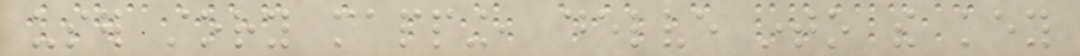user story mapping, delve into the key
